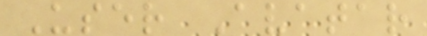User Avatar
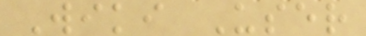Wiki User
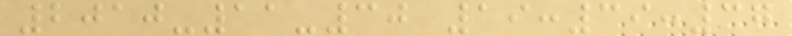2010-11-30 19:39:37
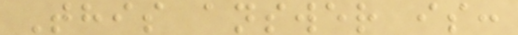This answer is:
